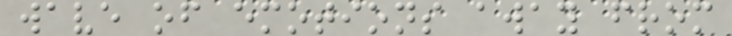wave of emotions away from
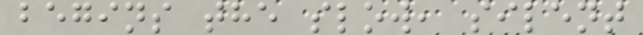begins the slow, silent
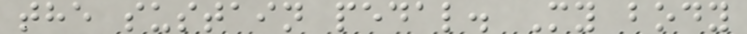the sustain pedal. My body
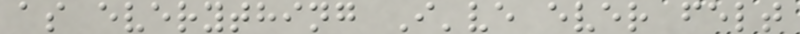as everything I've ever felt
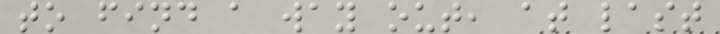to find a way out, at last
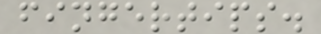fingertips.
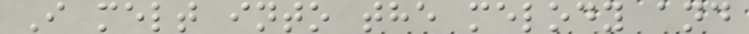I melt into the melody and
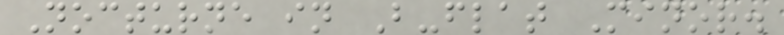Nocturne in B-flat Minor.
